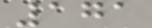171
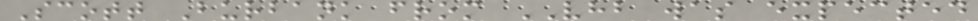Scott Burbank from VHB was expected
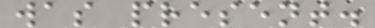was present.
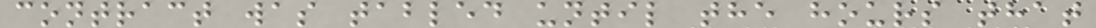contract was tabled until the hours that
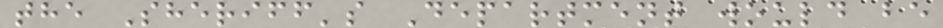the Sheriff's Department would be
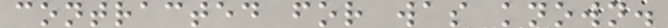contracted for was known.
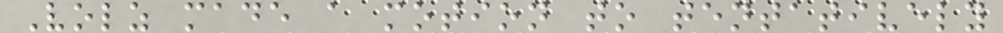Volz made a motion to tentatively
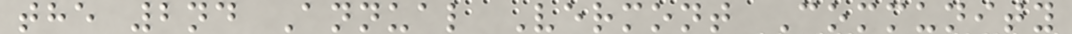the 2nd Annual Vermont Community
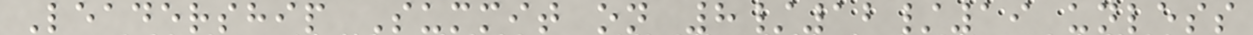Leadership Summit on 8/12/19 unless
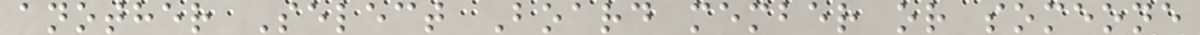another Select Board member or someone
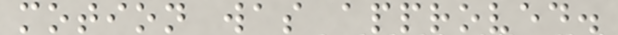motion was approved.
